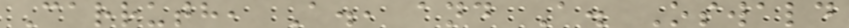Carruth, A., and A. Oswald
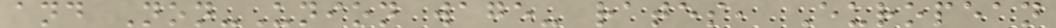and Non-Union wage- rates, European
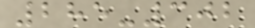285-302
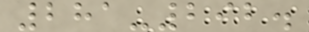281-292.
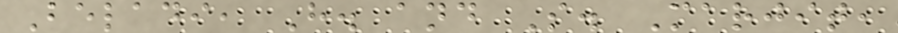Beladi, H. and S. Marjit,
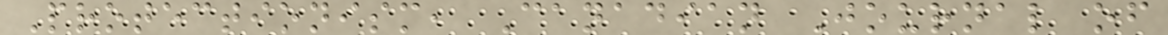Protectionism, Canadian Journal of
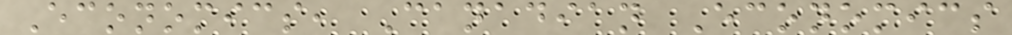Economics, Canadian Economics
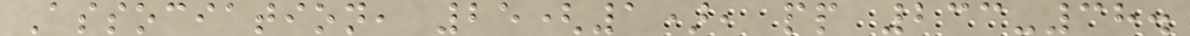Association, 25(1), pp 233-38.
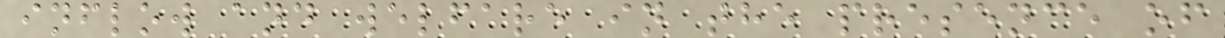inflow and welfare in the presence of
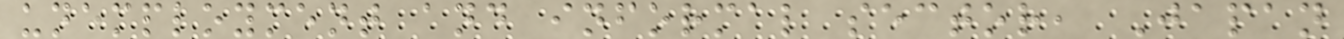unemployment and informal sector, Japan
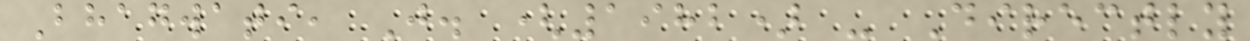Bhagwati, J. (1982) - Directly
